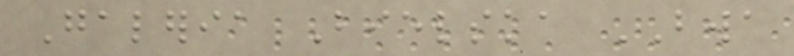Galeria Bielska BWA
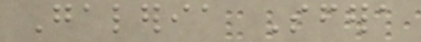Galeria Sfera
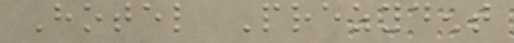Hotel Prezydent
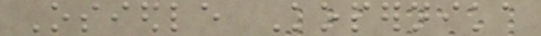Osiedle Kopernika
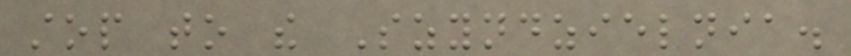stop to the Szyndzielnia.
